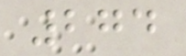274
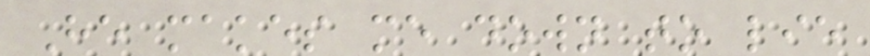He makes me down to lie
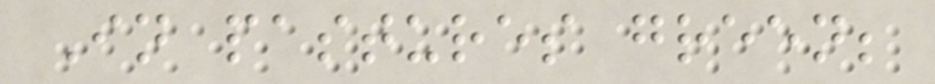In pastures green;
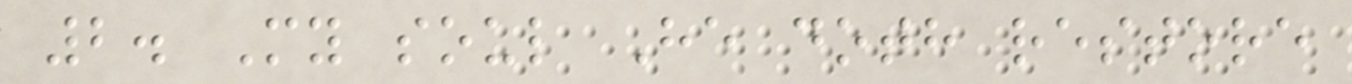2. My soul He doth restore
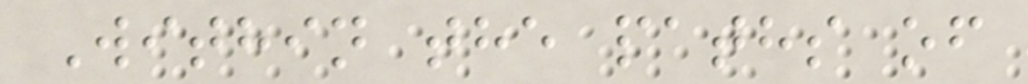Within the paths of
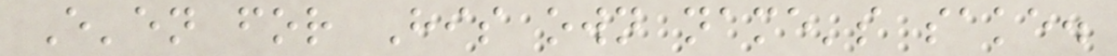E'en for His own name's sake.
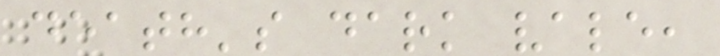death's dark vale,
